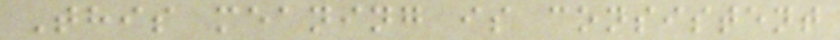This meaning is consistent
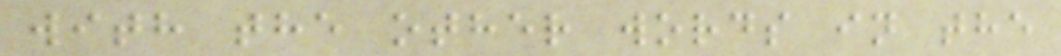with the other words in the
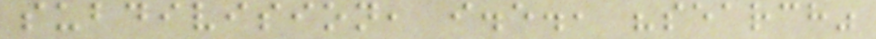subdivision, i.e., "search"
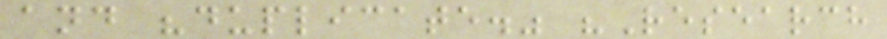and "duplicate." "Research
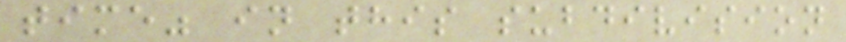time" in this subdivision
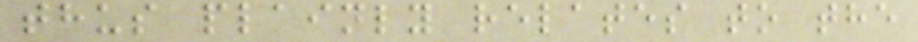thus plainly relates to the
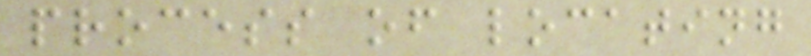process of locating
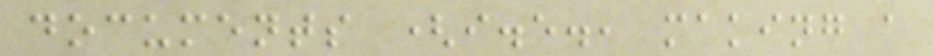documents (i.e., making a
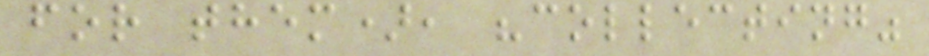for them), "collecting"
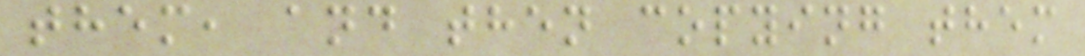them, and then copying them
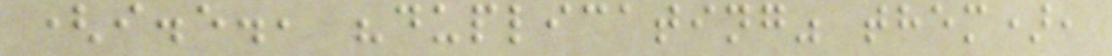(i.e., "duplicating" them),
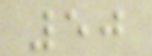50
